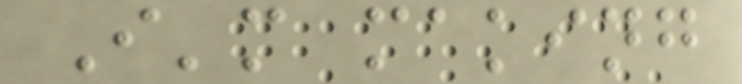I'm making
